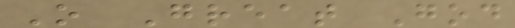O Great God
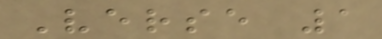Verse 1
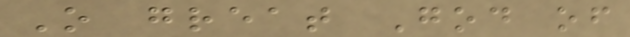O great God of
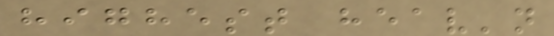highest heav'n
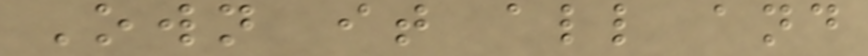Own it all and
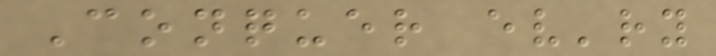Conquer ev'ry
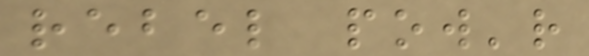rebel pow'r
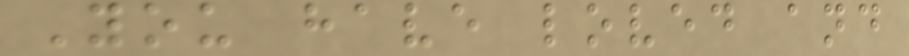You have loved and
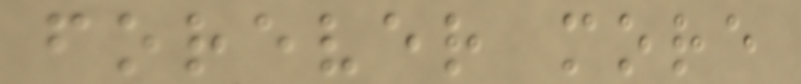forever more
